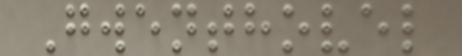Gwenthovel
